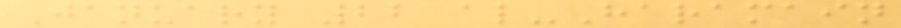January 22 al-Haramain
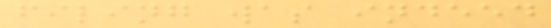filing was indeed
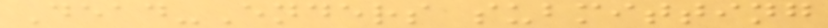Dead-Enders submitting
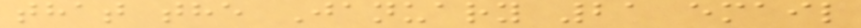that the January 21 email
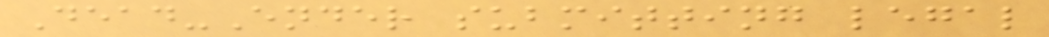Dead-Ender submitting legal
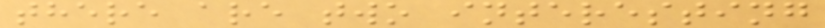there are two interesting
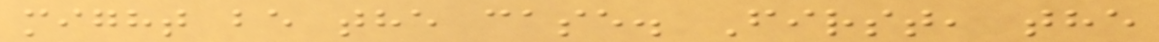might be the case. First, the
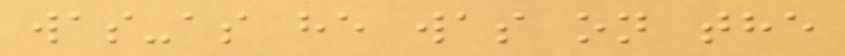was-as he was on the
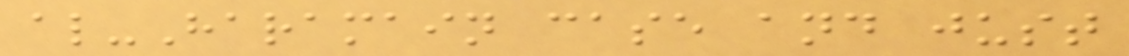al-Haramain case and just
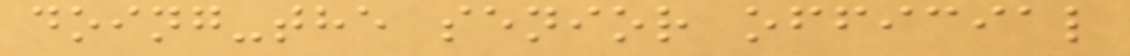doing-the senior official
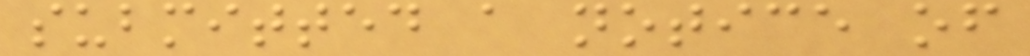submitted a notice of
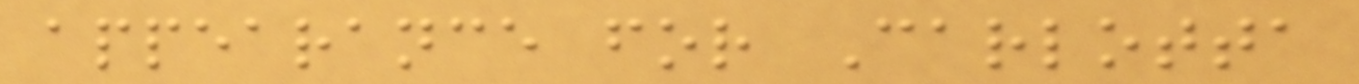appearance for Carlotta
